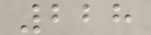228
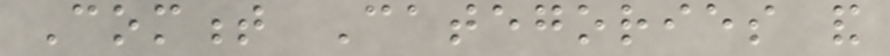Comment Categories and
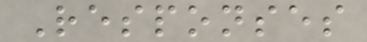Responses
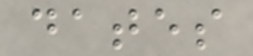dates
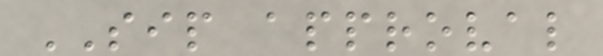SIP approval
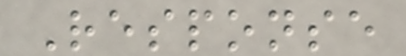Response
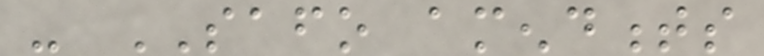- SAFO amendments
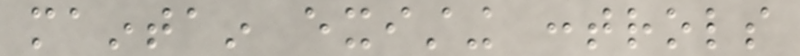maintain existing controls
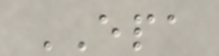EPA
